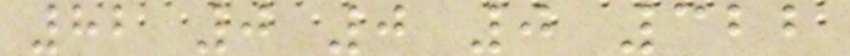82 0 0 0 322
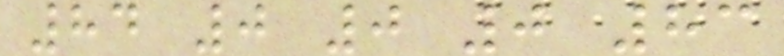84 0 0 0 83
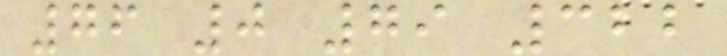76 0 79 322
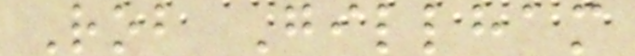Rob Gillham
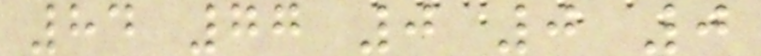84 77 0 0 0
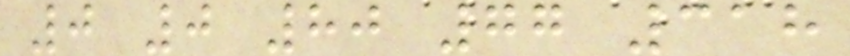0 0 80 77 318
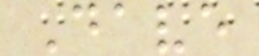Dave
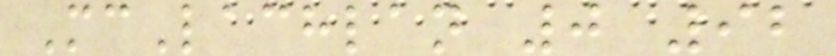McLachlan 0 92
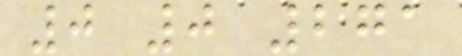0 0 271
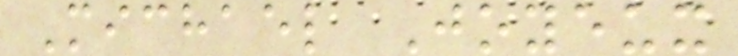Michael Joyeux
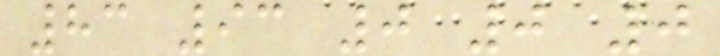83 93 0 0 0
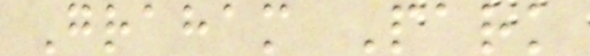Graham Park
